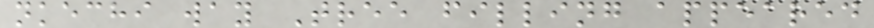nkechi way Tree filling appeared
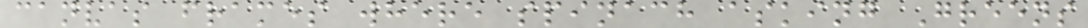canvas frames where spinach asking Greens
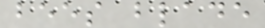bees blade
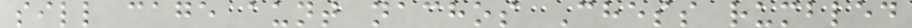sill cage aunt nachos Chess rumbled
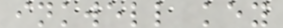inkwell key
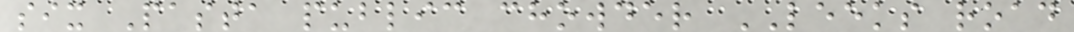six Pasta public chowder LEEKS road
